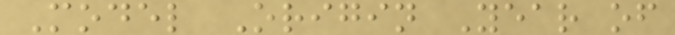Model Origin Year of
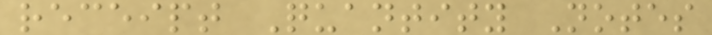receipt Quantity Notes
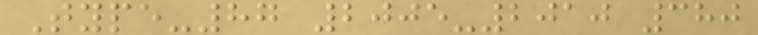Type-87 2005-2010 380
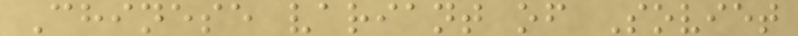Chinese variant of Soviet
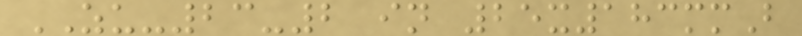ZU-23-2 in 25x183mmB
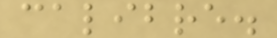calibre.
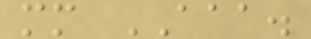mm AAA.
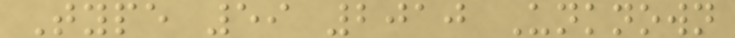Type 59 2010 Unknown
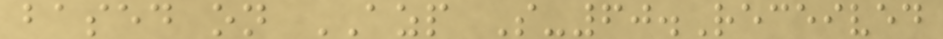based on AZP S-60.Received
